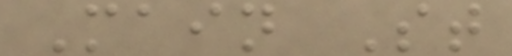Main St
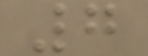7
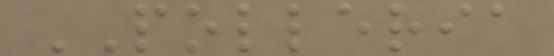POLLERIA
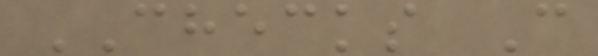CHECKS C
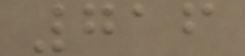716
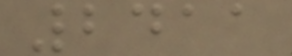2411
